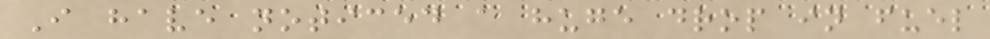I have noticed a huge drop in fuel
